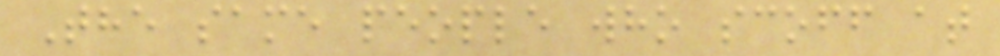The same people who scoff at
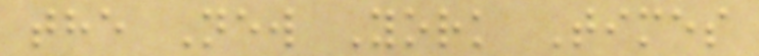the New York Times
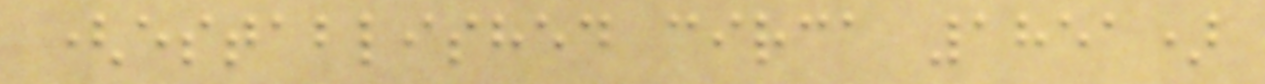(established circa 1851)
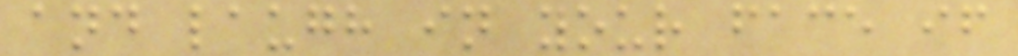and laugh in your face if
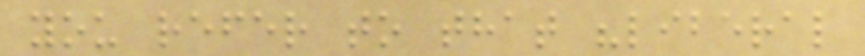you refer to that "liberal
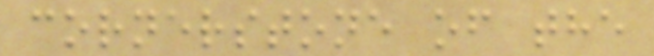cornerstone of the
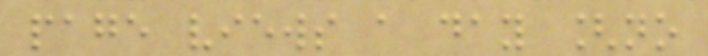page views a day [no
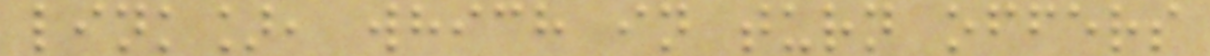link], which in turn offers
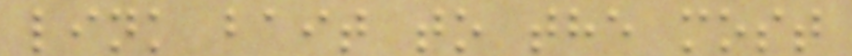link bait to the most
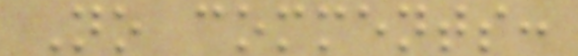No comments:
